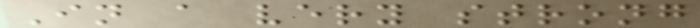In a very strong
